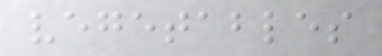vegetables
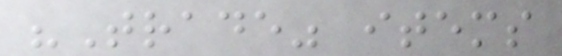"Trade" items
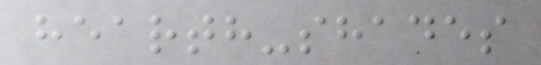hearth-shades
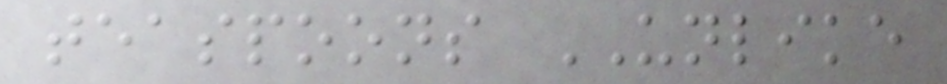teaspoons UNLIKE
